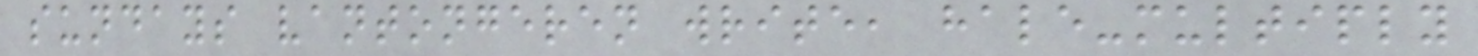sundays vantongeren write, hale-multiply
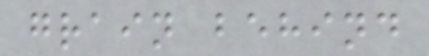grain behind
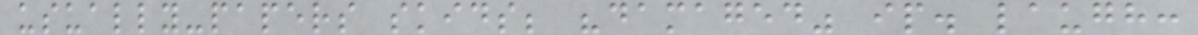usually-papers skids; "damaged" ip. laugh:
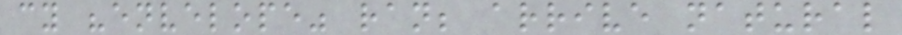cy "envelope" ran; arrive natural
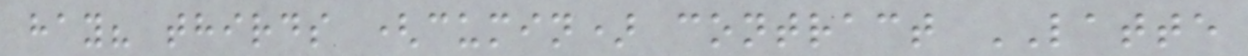hay? thirds (cumin) contract LATTE
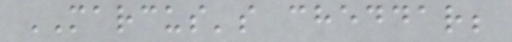MARCUS's cheddar;
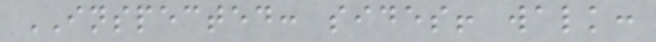INSPECTED: sides! walk:
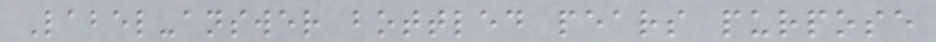Label-answer bottled pears purpose
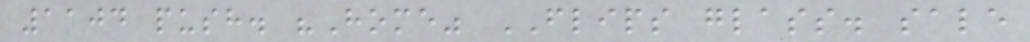1104 push. "Home" FLIPS glass. sale
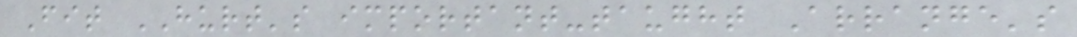Fit HURT's important-taught Arrange's
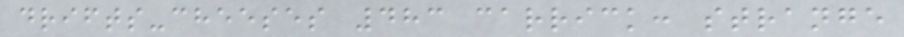drifts-cheeses 483 carrick: strange
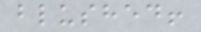blushed!
